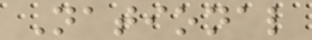National
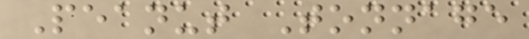Peanut Tonnage
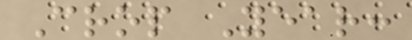Crop Year:
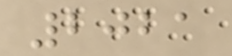2021
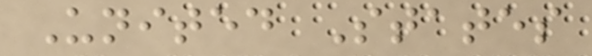United States
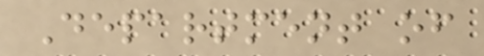Department of
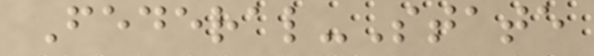Federal-State
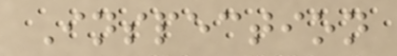Inspection
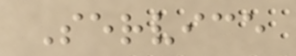Service
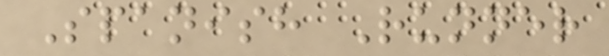Spanish Runner
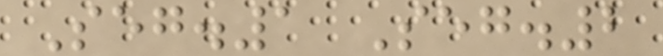Seg.1 Seg.2
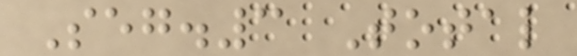Seg.3 Total
